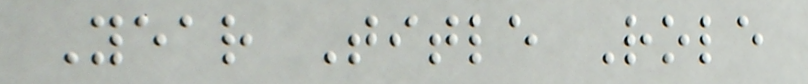Year Title Role
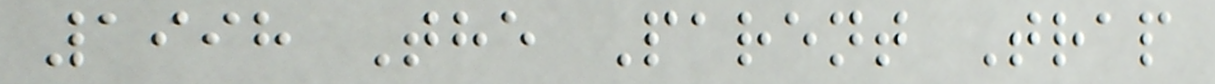1998 The Parent Trap
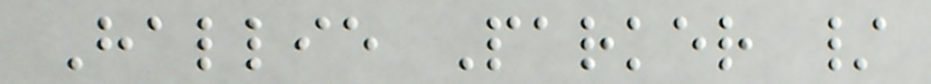Hallie Parker /
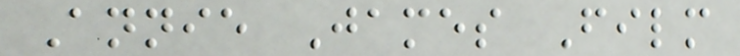Annie James Film
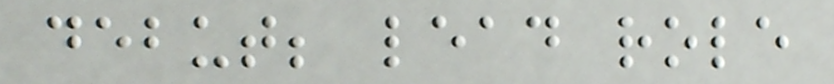debut; lead role
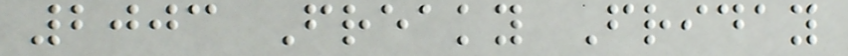2003 Freaky Friday
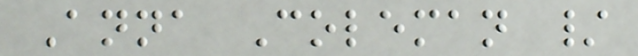Anna Coleman /
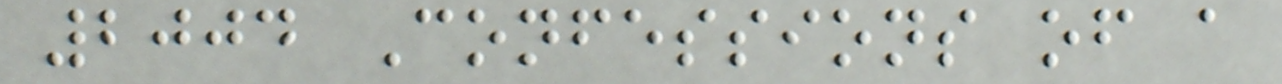2004 Confessions of a
